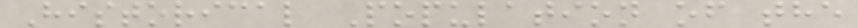Historical Population of the
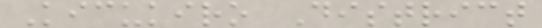Kicukiro District
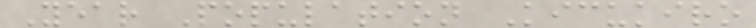Year Population Kicukiro
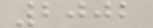2002
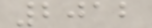2012
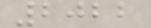2022
